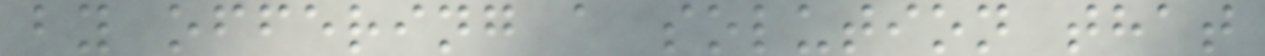by offering a solution that
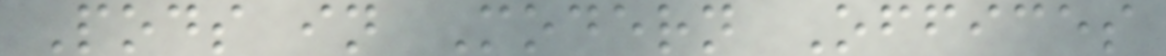Pods in Modern Offices
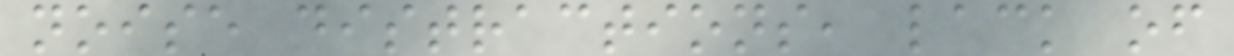noise distractions, lack of
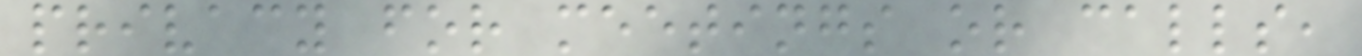privacy for meetings or calls,
